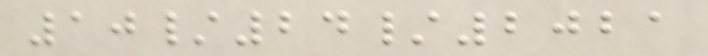10/24/2021
